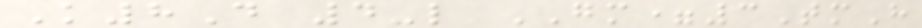K8D 4-l GM=3TmH
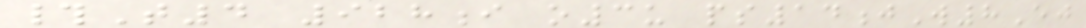#T4 928i o3u ps14jW8Ej
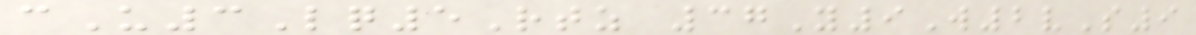cU3Lq5Rtz 37Y9W2vS9
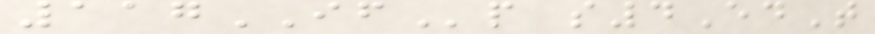117IFp s4EdT
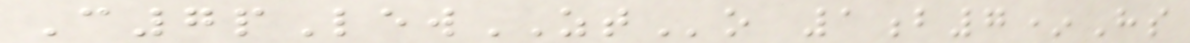C7pLewZTo 1b7*Hs
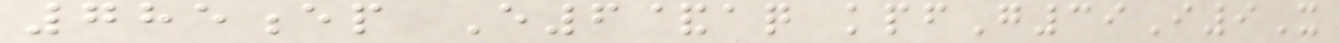785ep E6&aq kpfG39I9X
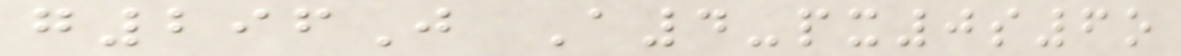g296J A4-px0s6o
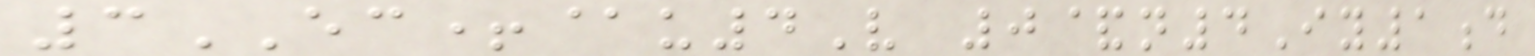3EC+@u4V 0&n4Iy1d
